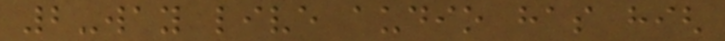2-way live audio has high
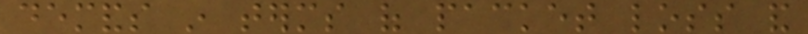demands in terms of packet loss and
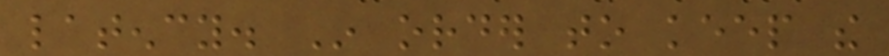latency. In order to keep the
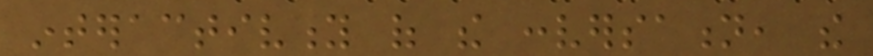interactivity of the conversation, the
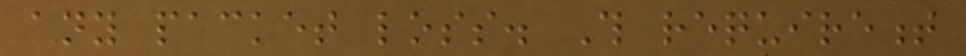any packet loss. This requirement
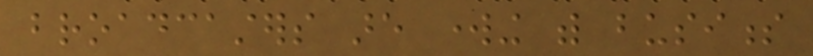broadcasters are working with business
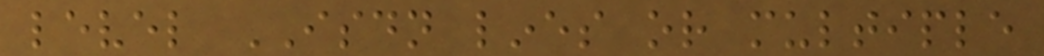level ISDN lines or multiple
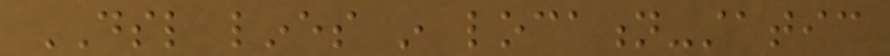DSL lines in location-static
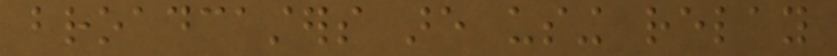broadcasters are using relay
